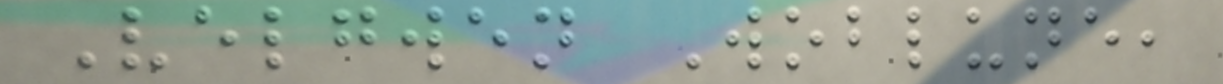Velgwen Woblune,
